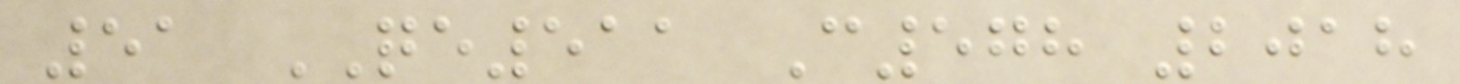51 QE511 C578 2018
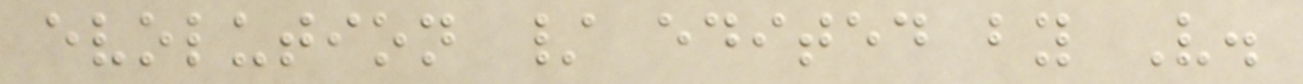evolution / edited by V.
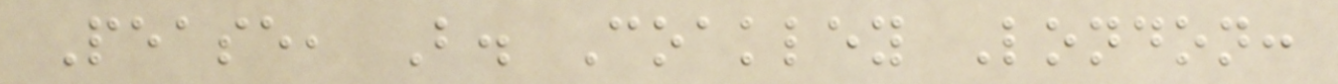Pease, B. Coakley London:
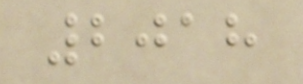2018
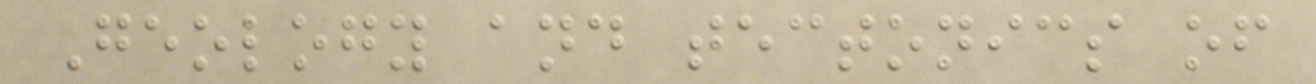Geology and tectonics of
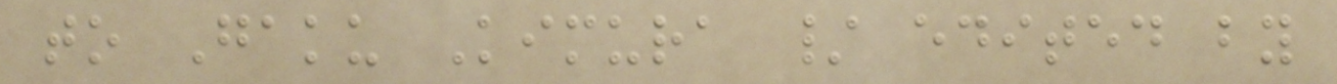to Gaku Kimura / edited by
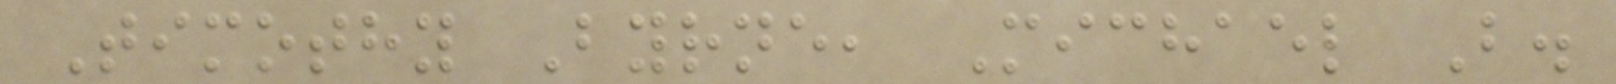Timothy Byrne, Michael B.
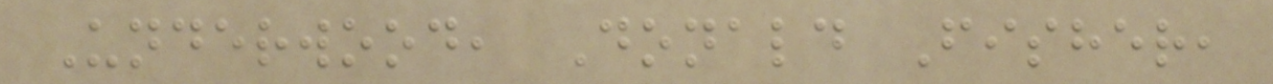Underwood, Donald Fisher,
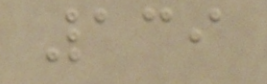139
